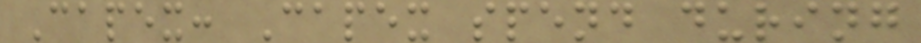Capex: Capex spend during
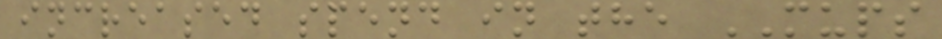increased spend in the MUPS
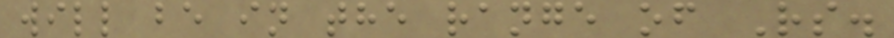will be in the range of Rs.
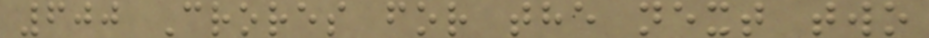600 Crores for the next two
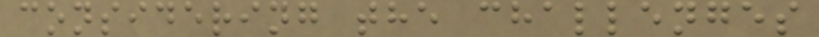considering the challenges
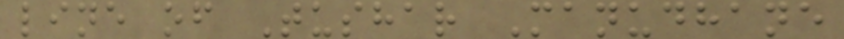line of Tushar Manudhane
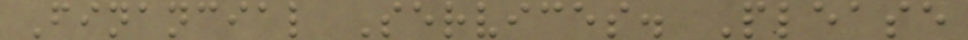Financial Services. Please
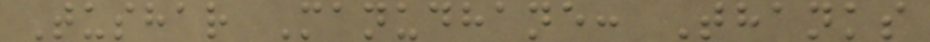Tushar Manudhane: Thanks
